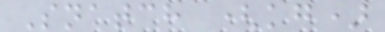Snatch (kg)
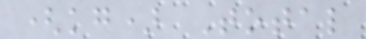(kg) Total
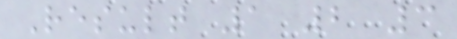Result 1 2 3
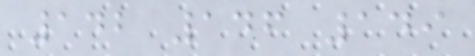142 146 149
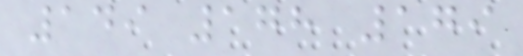149 178 179
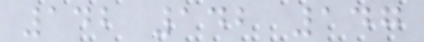142 142 147
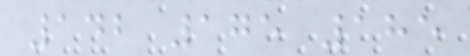142 175 185
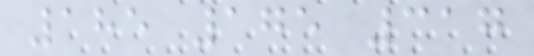185 175 317
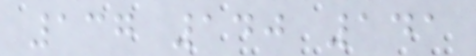137 140 141
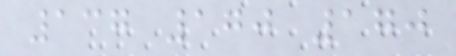137 170 170
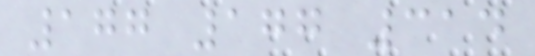177 177 314
